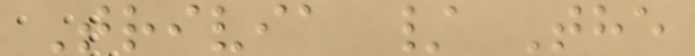Trivia / The
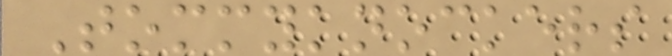Tommyknockers
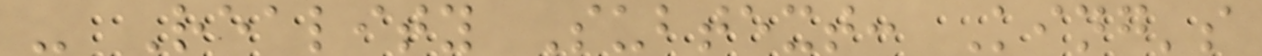- Reality Subtext: King's
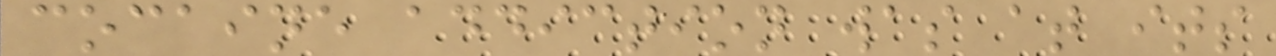cocaine addiction was at its
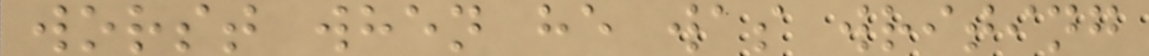worst when he was writing
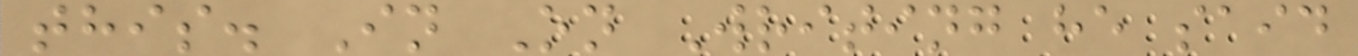this. In On Writing he said
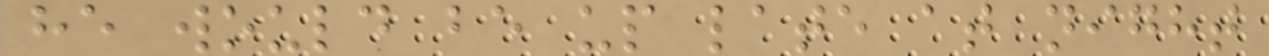he would be up late at night
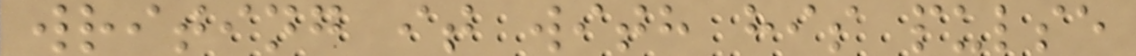writing it with his pulse
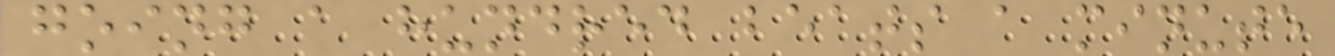going a hundred beats a minute
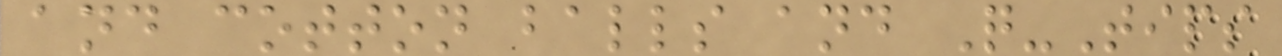and cotton balls and Q-Tips
